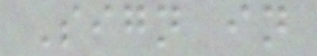Sign in
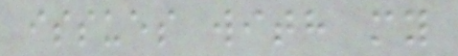issues with my
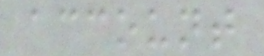account
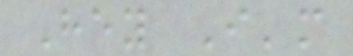Hey I'm
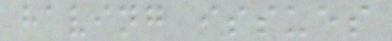having issues
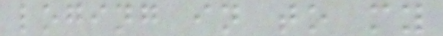loging in to my
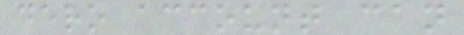dero account can
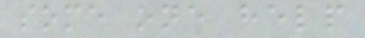some one help
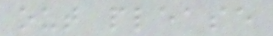out please
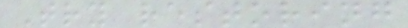Try restoring
